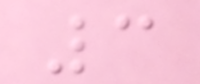3
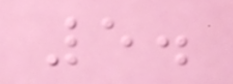5.
